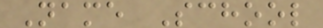Name School
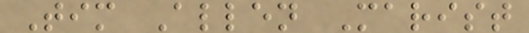Tim Allen Marist
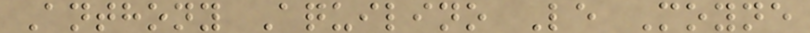Anthony Aquilino Le Moyne
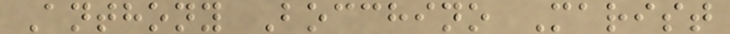Anthony Bocchino Marist
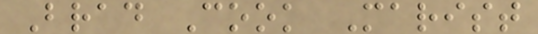Brad Cook Marist
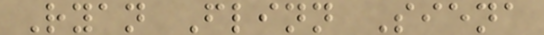Ryan Flinn Siena
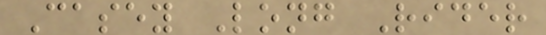Casey Long Rider
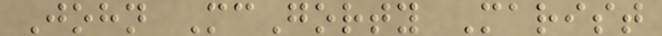John McGorty Marist
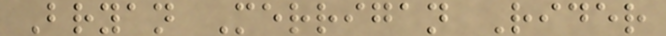Bryan Merrigan Rider
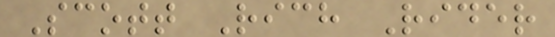Scott Rich Rider
